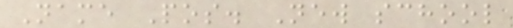Name Pos. New school
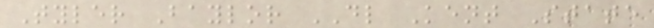Tyler Baylor DL Kent State
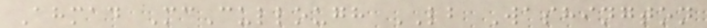Ahmad McCullough LB Washington
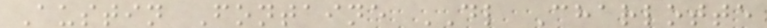Austin Fontaine DL Charlotte
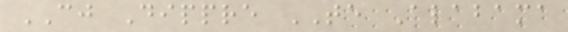CJ Dippre TE Alabama
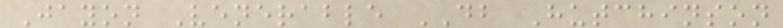Jayon Venerable DB Hutchinson
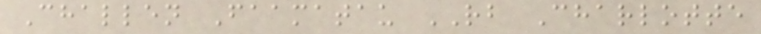Challen Faamatau RB Charlotte
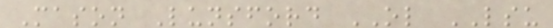Mason Lunsford OL LSU
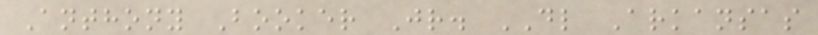Anthony Booker Jr. DL Arkansas
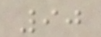90
